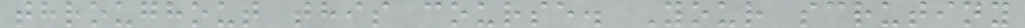throughout this course. Your scrutiny
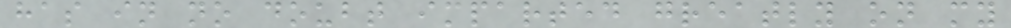has in no doubt imparted greatly on my
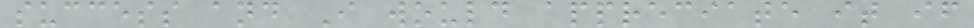success and I would appreciate it if
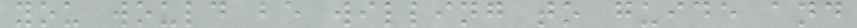you would be willing to guide and
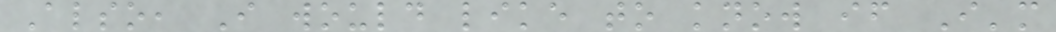Also, I would like to know if I'm
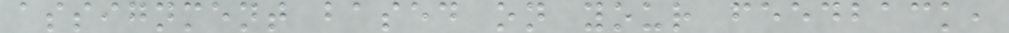assignment based on your feedback,
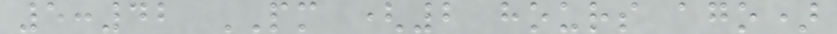5:42 PM (2 hours ago)
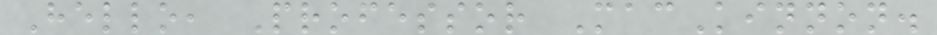Hello, Professor MacKinnon.
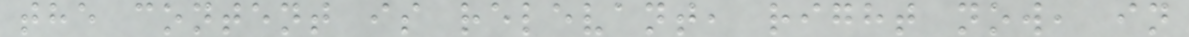the content is relevant, right now, in
